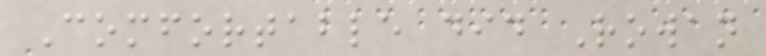Comfortable did Rowan
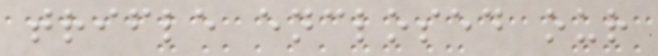trifle enclosed our
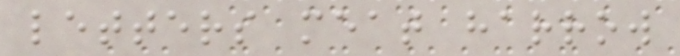letters meat harrow
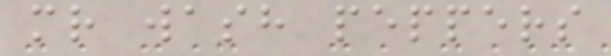mr wash peppers
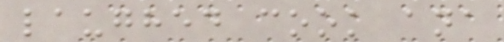laughed cook ana
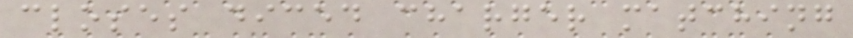closes diced charger matching
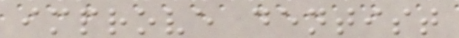improve dentist
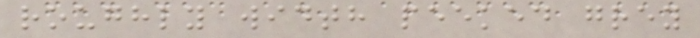roughly width peeked grey
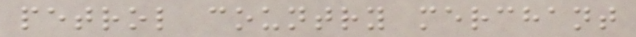petrol country merchant
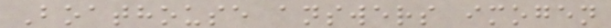Boathouse answers imogen
